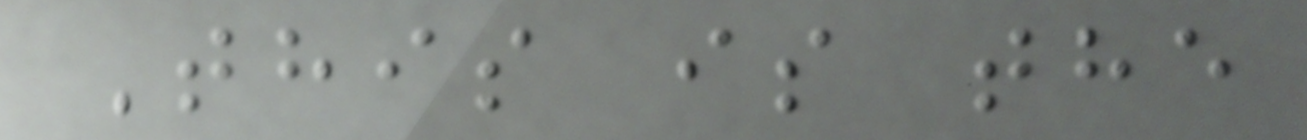This is the
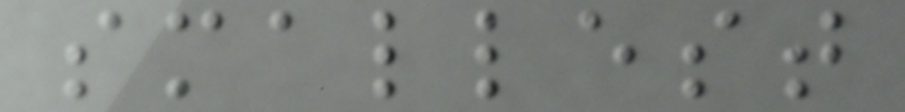smallest
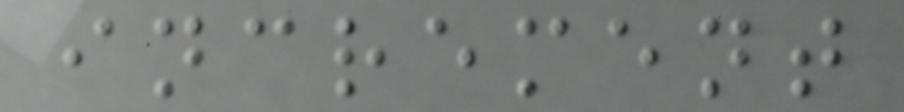increment
